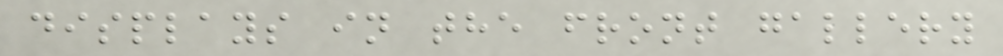displays in the front gallery
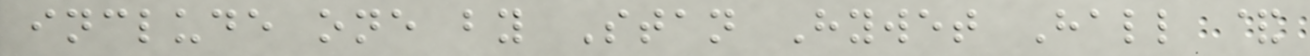include one by Stan Hywet Hall &
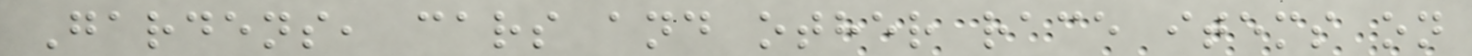Gardens, cars and other race items on
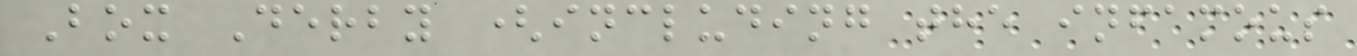Box Derby (including the infamous
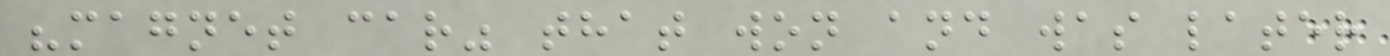"magnet car" that won and was later
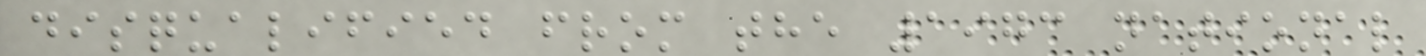disqualified from the 1973 national
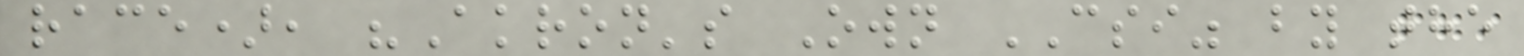race), "Akron's Own CSI" by the
